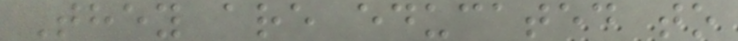They are educated to
